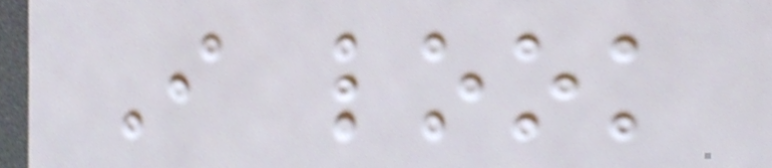I look
